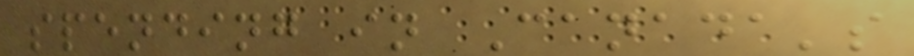spending in Canada's
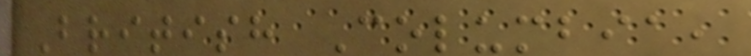British Columbia,
